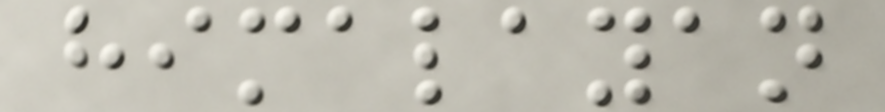himalayan
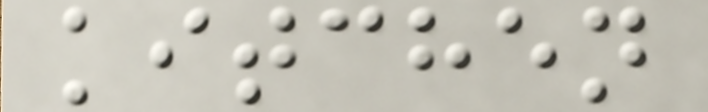kitchen
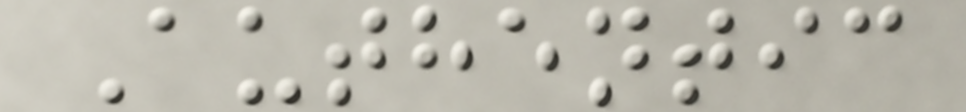Authentic
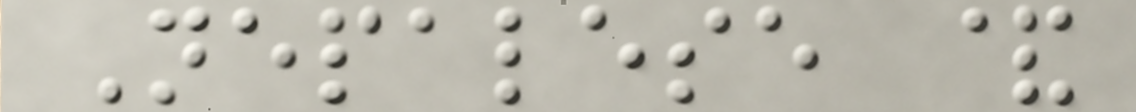Nepalese &
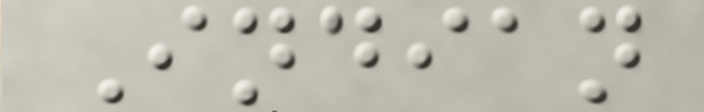Indian
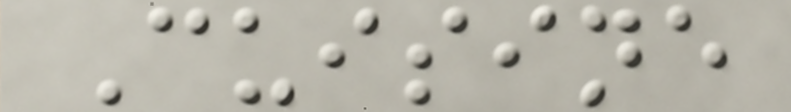Cuisine
